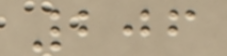206
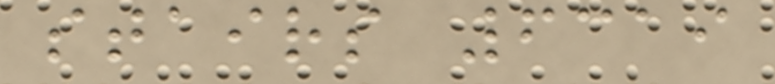stairs 6319
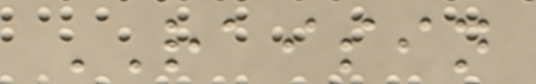RAISIN
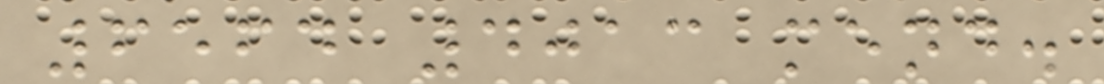6564 4013 mend.
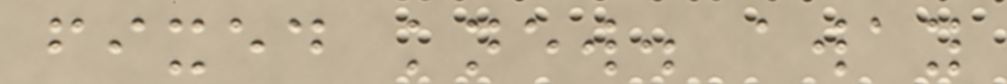fixed knew. away
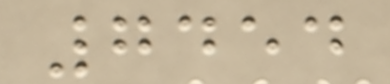7454
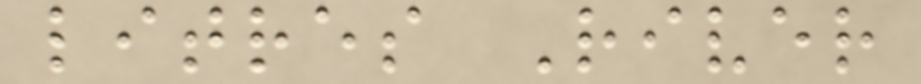litres River
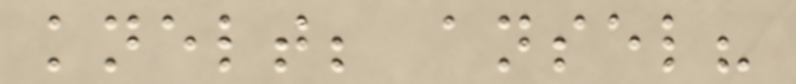knelt; ansel?
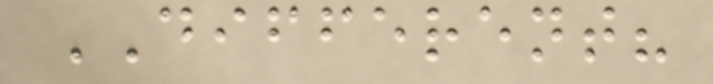DIFFERENT?
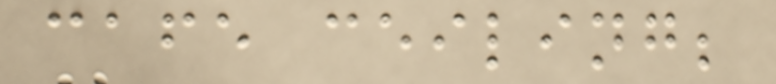cafe ceiling;
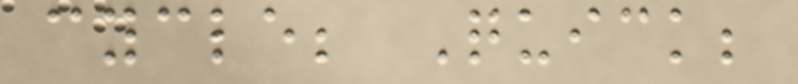cycle; Quick;
